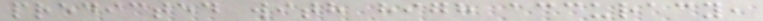predicted with high accuracy,
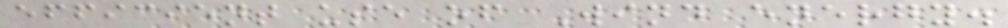efficient use of Wind energy.
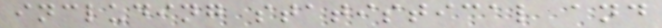including statistical and
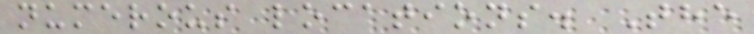numerous locations. The
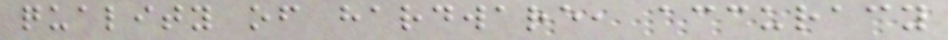quality of hardware, accuracy
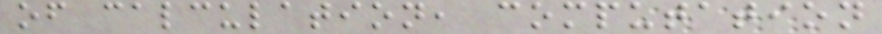of calculation, computation
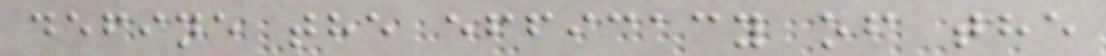define the efficacy of the
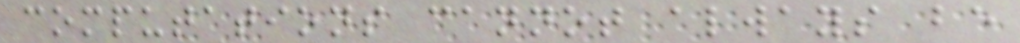computations cannot always be
